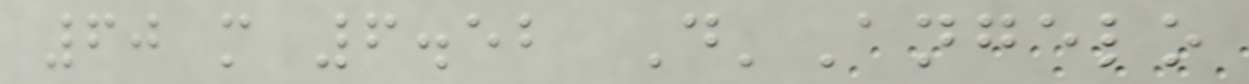60 m 6.52 D'Angelo
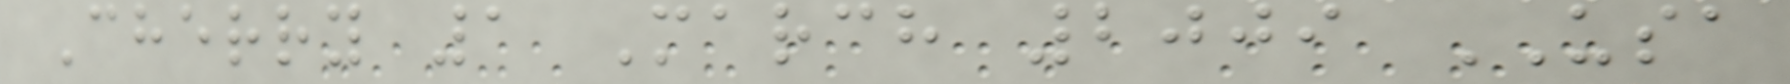Cherry 1 March 2009 USA
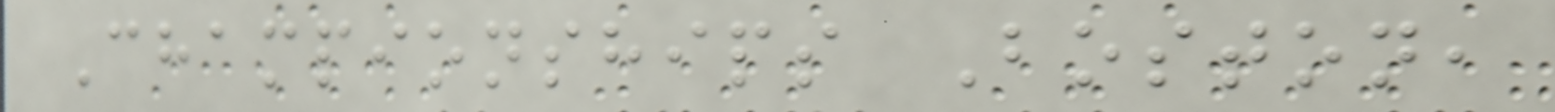Championships Boston,
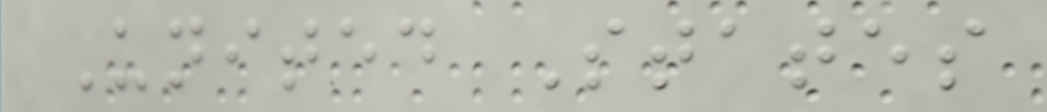United States
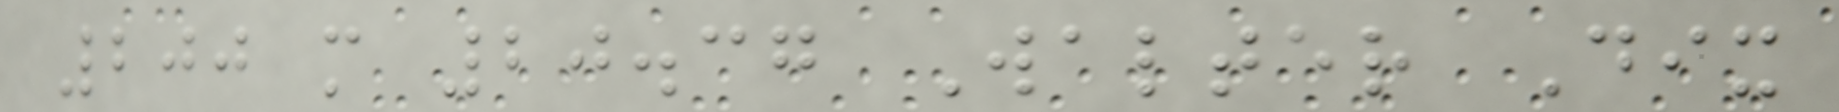200 m 20.37 Walter Dix
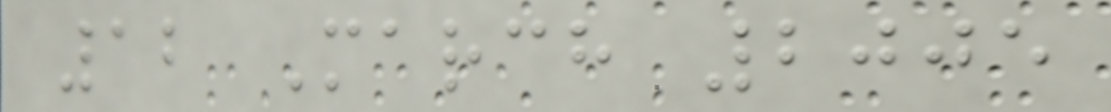12 March 2005
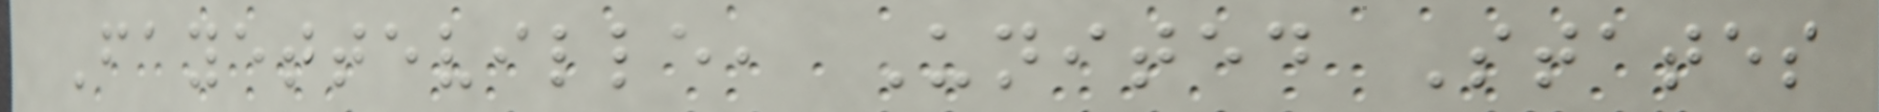Fayetteville, United States
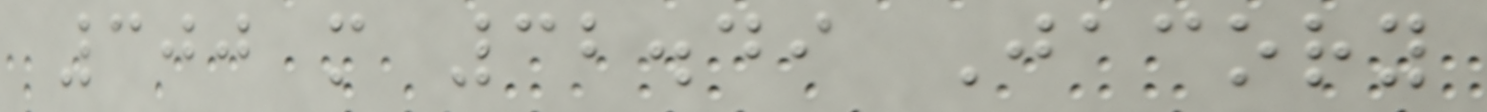300 m 32.49 Jacory
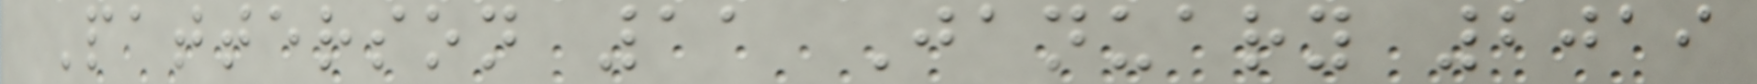Patterson 11 January 2019
